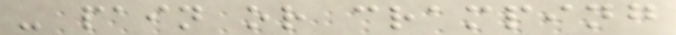- pain or cramping
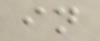in
